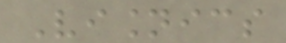Visionics
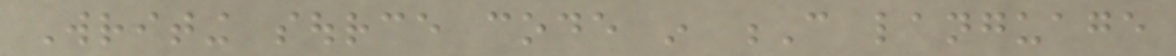Writing source code in C language
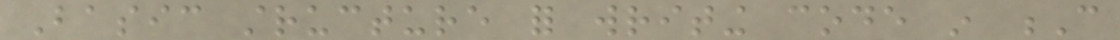Basic structure for writing code in C
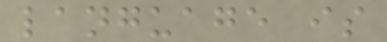language is
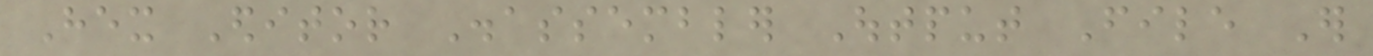Hex Editor Disassembler Output File Er
